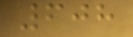608
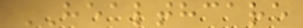HEALTHCARE
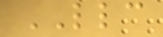LLC
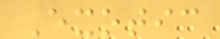Exotic
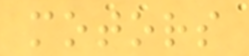motors
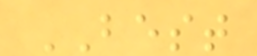BEST
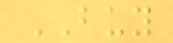BUY
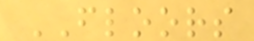FLOORS
